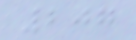207
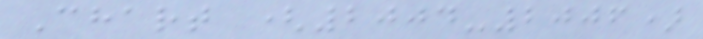Chart (2004-2006)
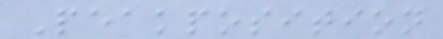Peakposition
